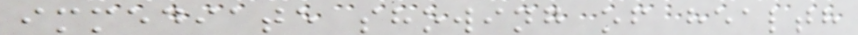immediate showing of health
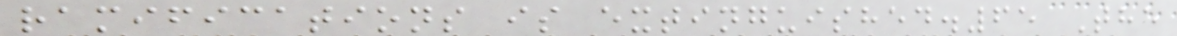ramifications is extinguished.65 The
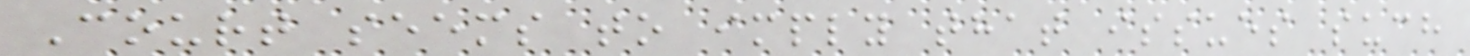Court seems to imply that issues such
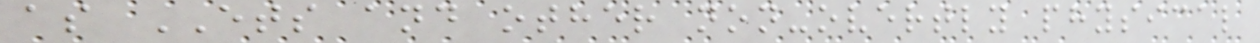as ETS and other non-overtly physical
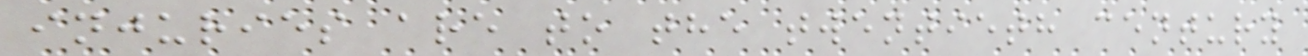injuries are to the twentieth century
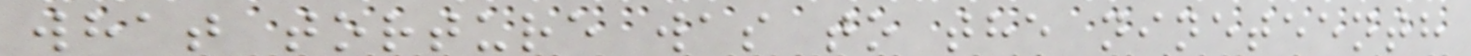what torture was to the nineteenth
